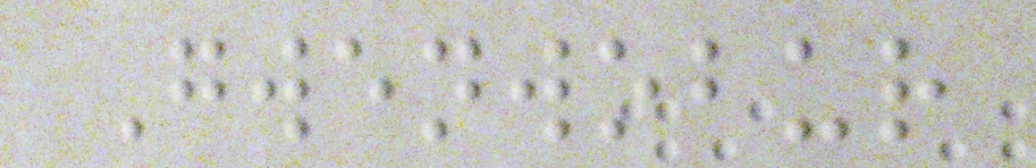Gwenwobur
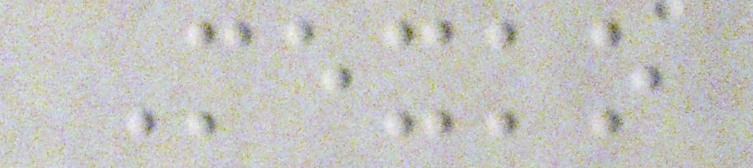Mexko
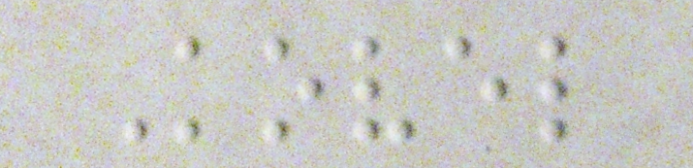Kovel
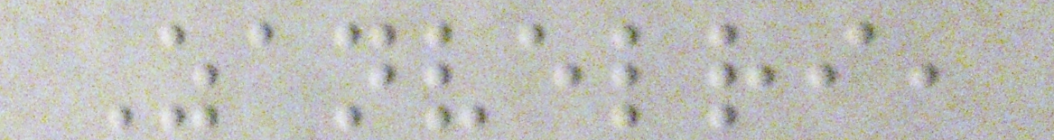Zanvelri,
